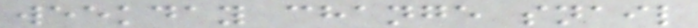weekday change snail
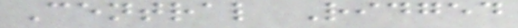Central Ridged
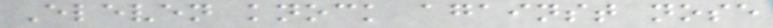Eleven knock against nose
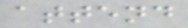attend
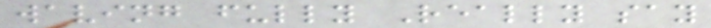waving fully Really say
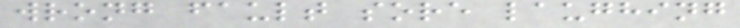wrong fault sore laughing
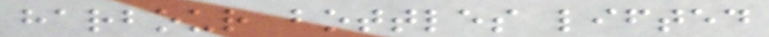harbour bottles lifted
